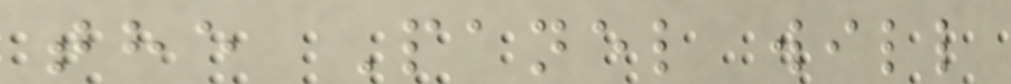the Panel will
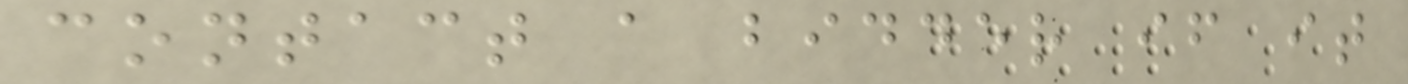contact a bidder if it
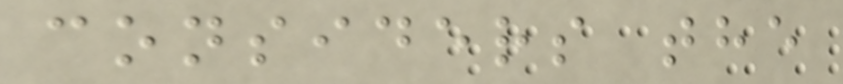considers the
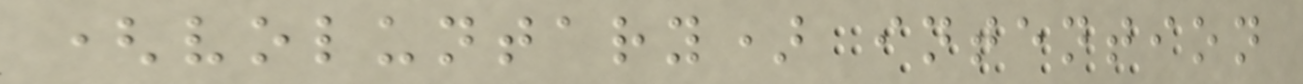(voluntary) intention
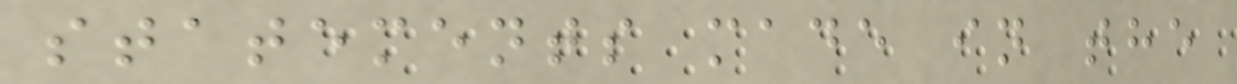statements made in the
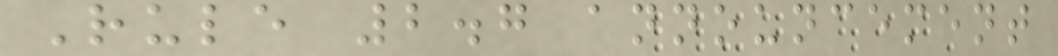Rule 2.7 announcement
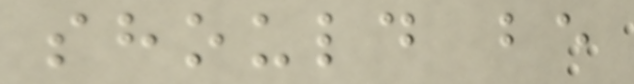should be
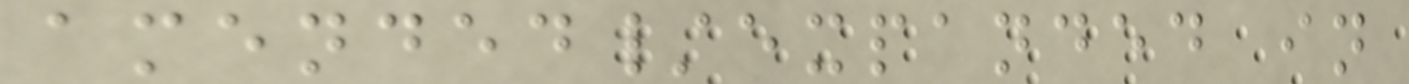amended/expanded in
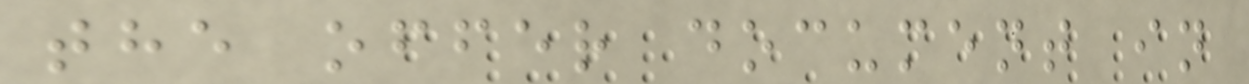the offer document in
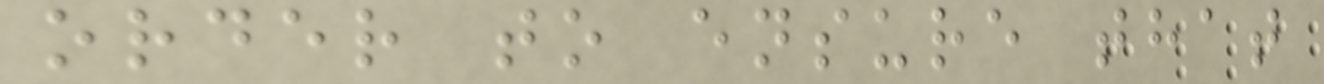order to ensure that
